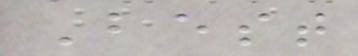Best
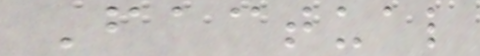Factual
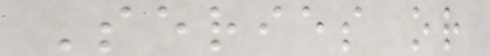Series or
